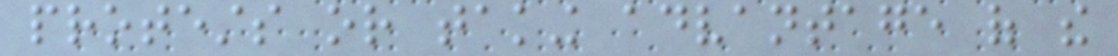protests or taking advantage of the
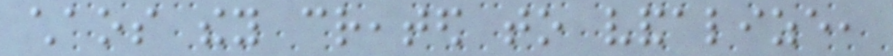chaos they created to vandalize,
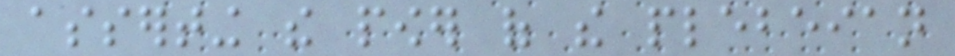asserting the power of the plebeian
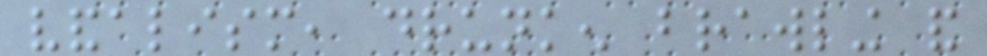vandalism, drunken brawling and
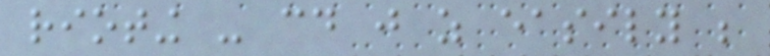rioting - could just as easily be
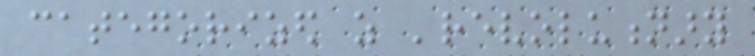categorized as 'revolutionary
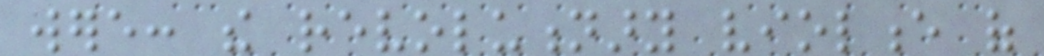were: the revolutionary violence of
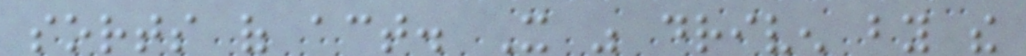sorts of act. It was driven by the
